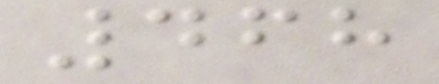468
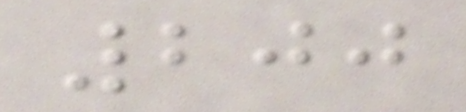200
